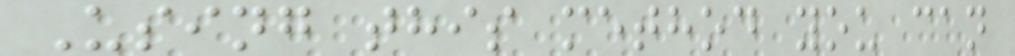Using this method you can
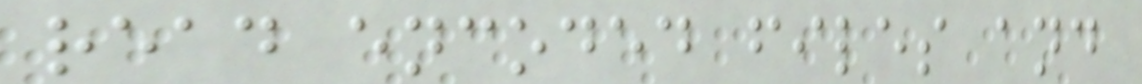read encoded files and
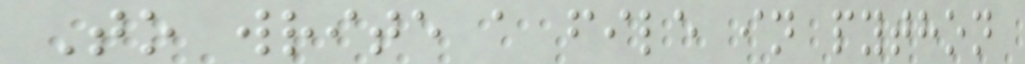To write a file in python
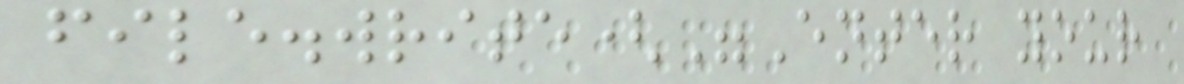file.write("Enter your
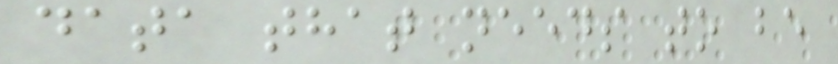data that needs to be
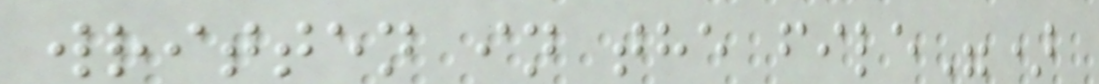written in the file")
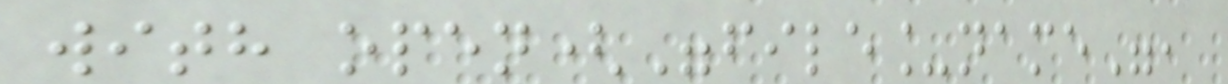with open("file_name",
